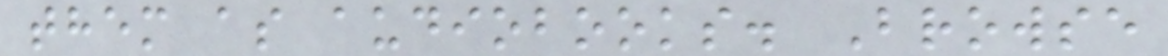them as audiobooks. Browse
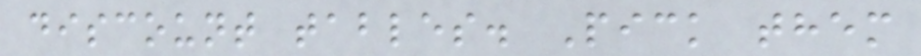discount tables. Pick them
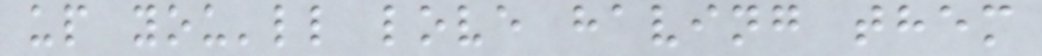up you'll love having them
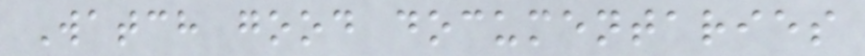Watch good documentaries
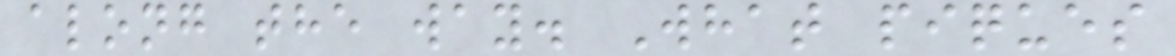along the way. What piques
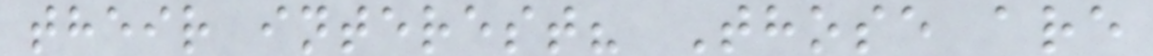their interest? Those are
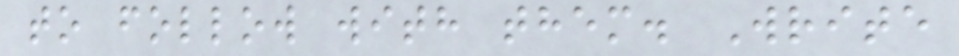to follow with them. Write
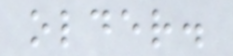older.
